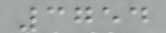3754
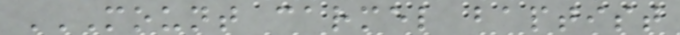MOUNT CARMEL BAPTIST
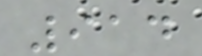914
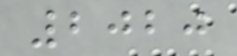2020
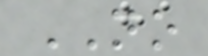NO
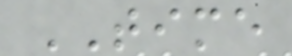TIME
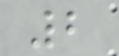2
